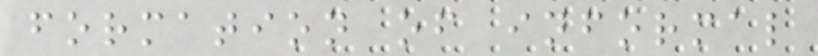formation of informal
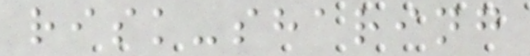risk-sharing
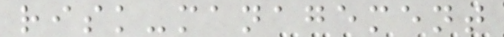risk-management
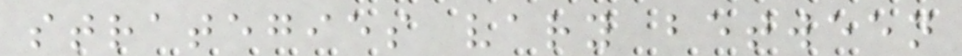strategies vary between
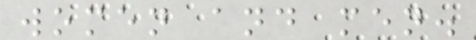women and men.
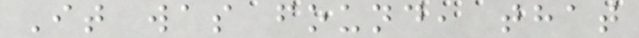It was found, that
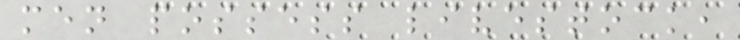men possess livestock,
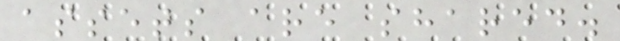assets are shared.
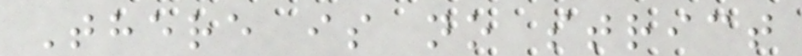There is no strict
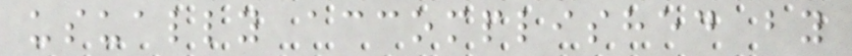usually accomplished by
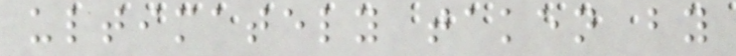ultimately taken by
